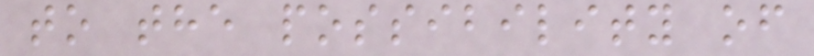to the possibility of
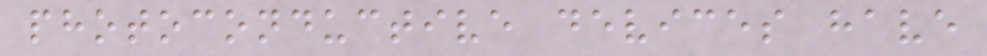photoconductive devices have
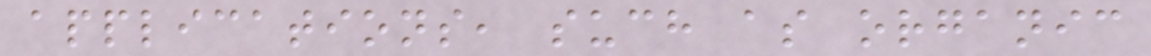applications, such as organic
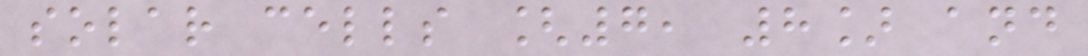solar cells [7, 8] and
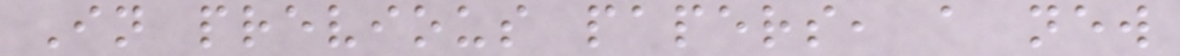In previous papers, a new
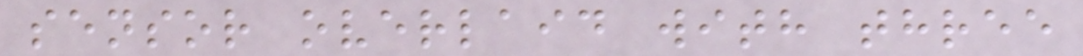sensor overlaid with three
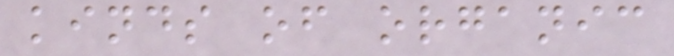kinds of organic
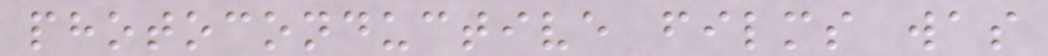photoconductive films was
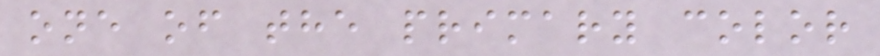one of the primary color
